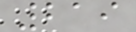219
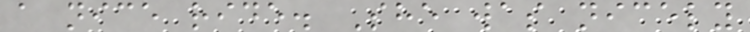a nice ride. She was nicely
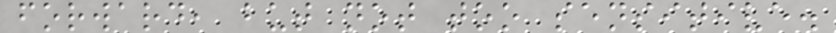forward, but not too sensitive.
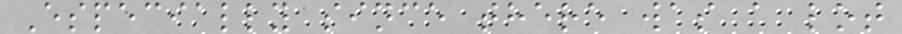Especially since there was a lot
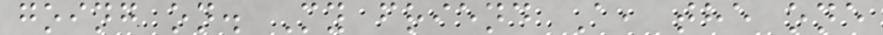going on. My friend A, the one
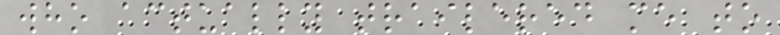who actually trailered me to
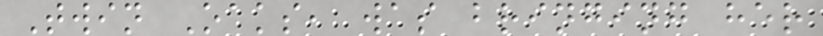Twin Oaks, was bringing her
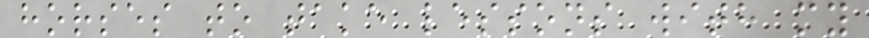horses to take lessons with my
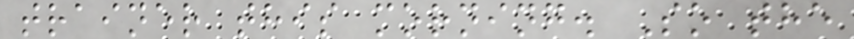trainer this morning. So the
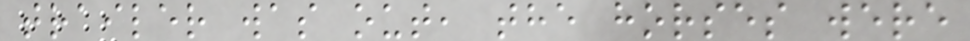trailer was out, the horses were
